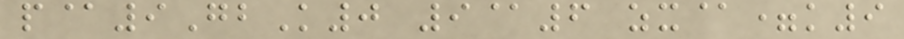p@9GbK0 9@6 zx@=k9
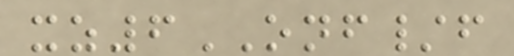xz6ONF/f
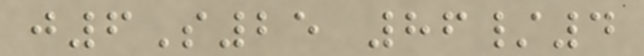j6S25 86/4
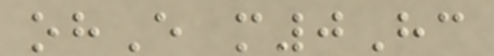ohE m0Hc
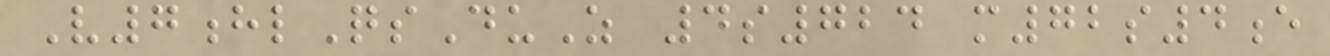V7hlQsDuZ 4s724 m72s4e
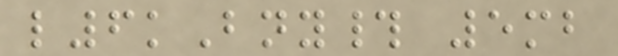l6kBny# 5mb
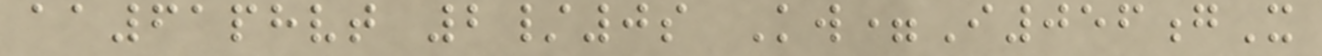aa61phvt 2/0s Kw=I056gX
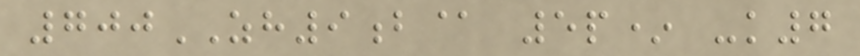700ZH9b@ 5p* -k7
